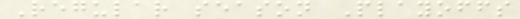Regular season Playoffs
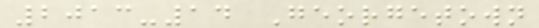2013-14 Georgetown
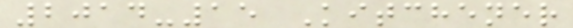2014-15 Kitchener
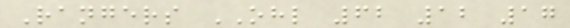Rangers OHL 62 12 17
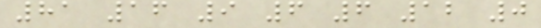81 16 9 6 6 12 0
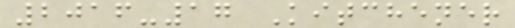2016-17 Kitchener
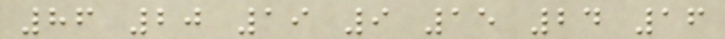86 20 19 9 15 24 16
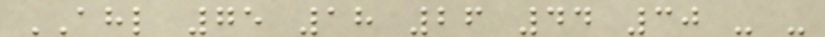AHL 75 18 26 44 30 - -
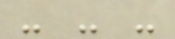- - -
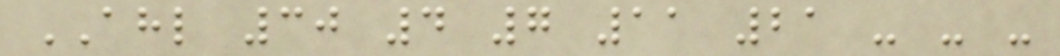AHL 30 4 7 11 21 - - -
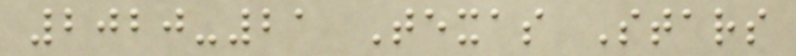2020-21 Texas Stars
